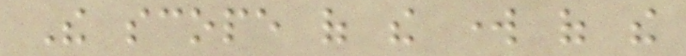The scope of the work of the
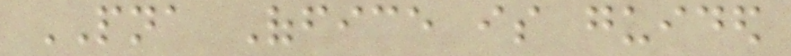PNA Office is guided
